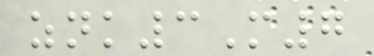znk3M7
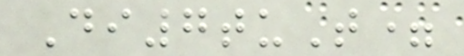Di7tuT=
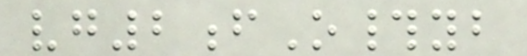vg2fO#yb
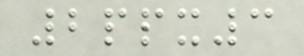2ppx3
